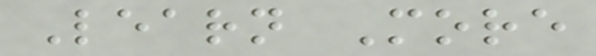Learn More
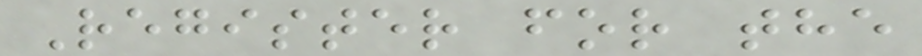Register for the
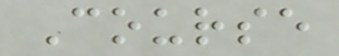Course
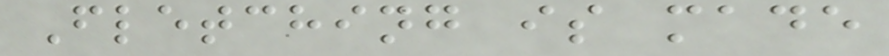Fletching is made
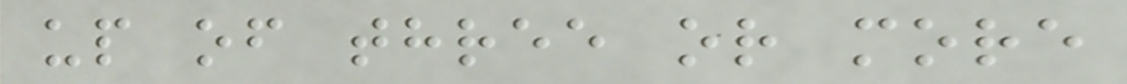up of three or more
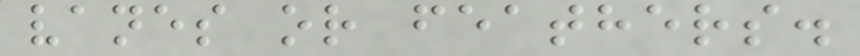vanes or feathers.
